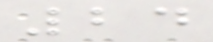24
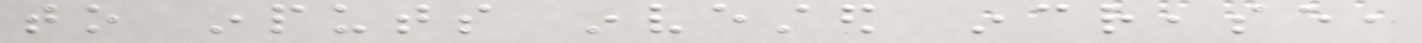to inputs invested increase,
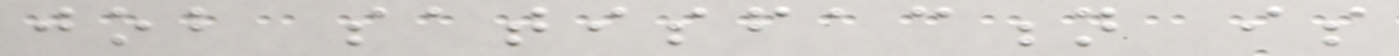job satisfaction is
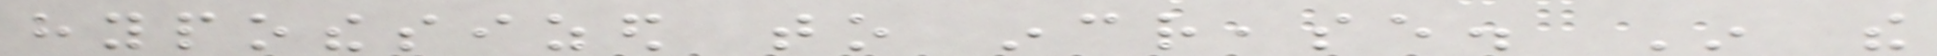hypothesized to increase. In the
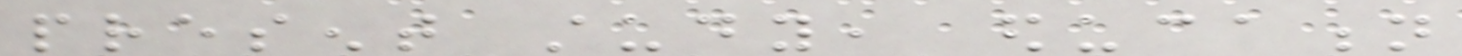present study, education
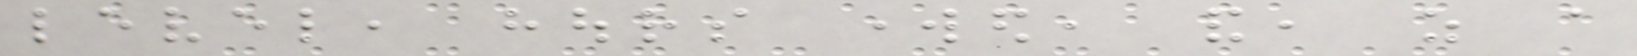level, hours worked, and, as a
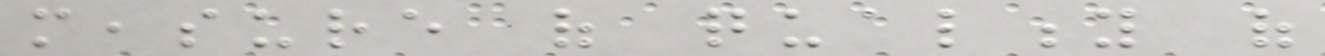measure of quality of
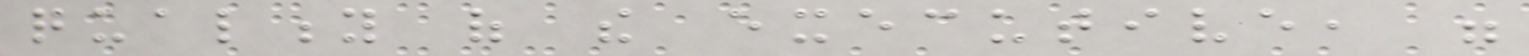quality of the executive, were
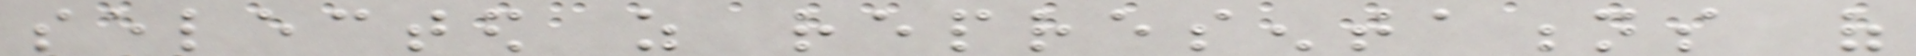selected as representations of
